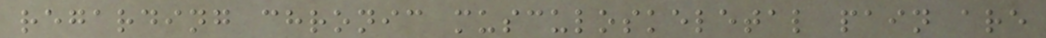regarding chronic musculoskeletal pain are
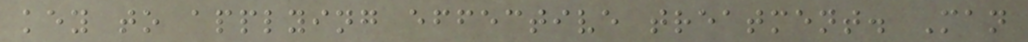key to applying effective treatment. Man
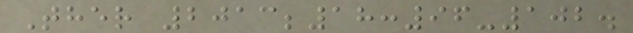Ther 2013;18:96-102.
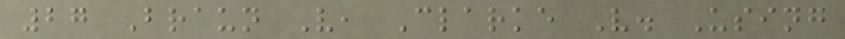27 Braun V, Clarke V. Using
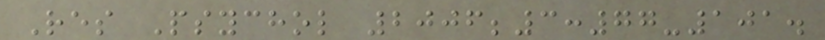Res Psychol 2006;3:77-101.
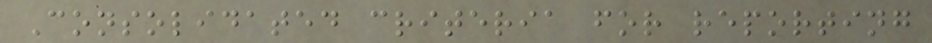Consolidated criteria for reporting
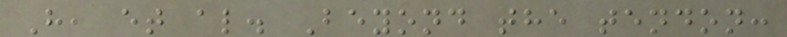H, et al. Beyond the tendon:
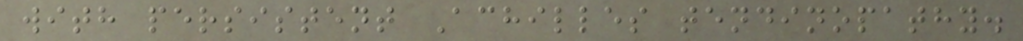with persistent Achilles tendinopathy.
